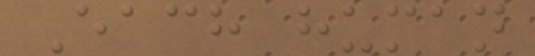Each human
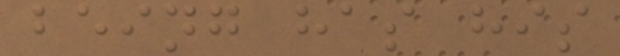being has his
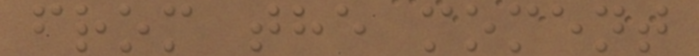from the moment
